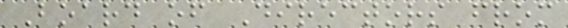Board of Directors from
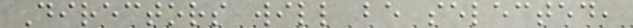Directors will be selected,
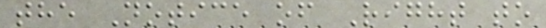the Notice of Right to
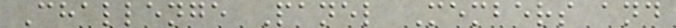Challenge Panel Members and
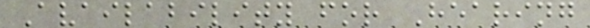Availability for Hearing
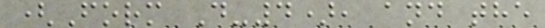(Form D-4), and the
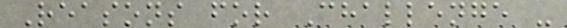Reasons for Challenge -
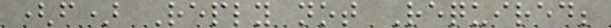(f) Reply not Required;
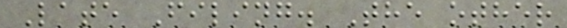Late Filing. The other
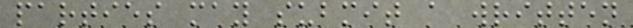parties may submit a written
